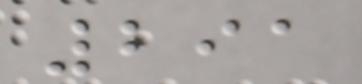291
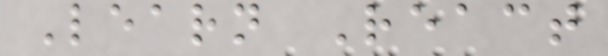Learn React
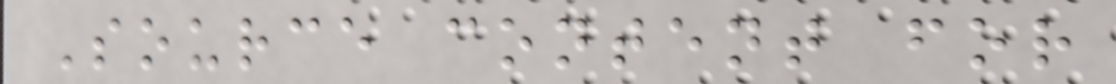Source content for
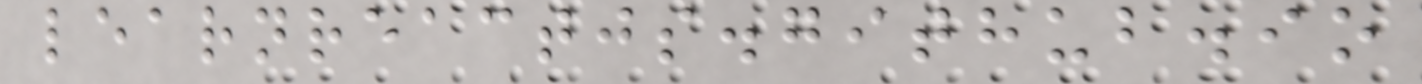learnreactjs.github.io
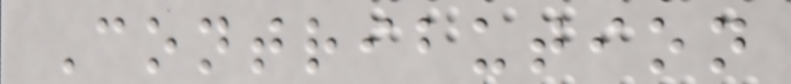Contribution
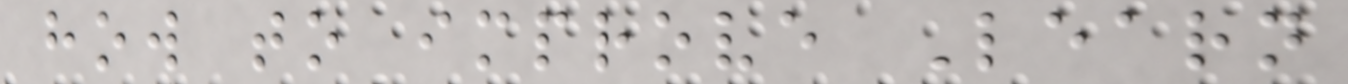how to improve Learn
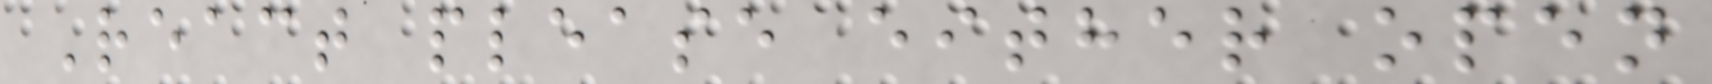React please either open
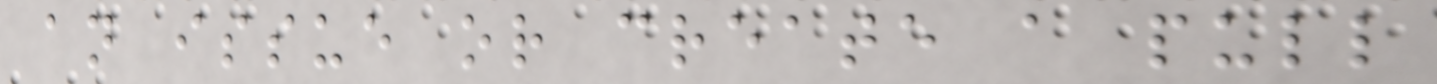an issue or create a pull
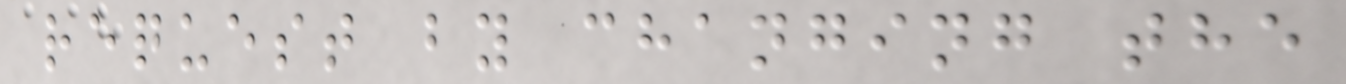request by changing the
